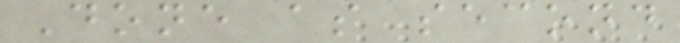Done as second
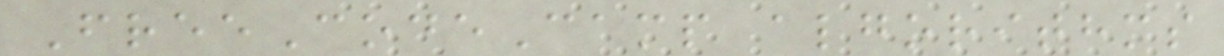FreeCodeCamp algorithms
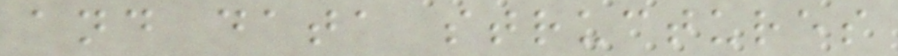and data structures
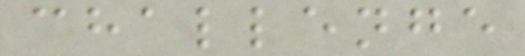challenge
